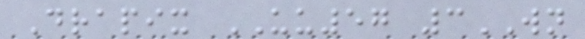Drapix UU57 3WN
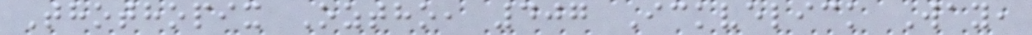Thothopix Oztho, 407 Ickvelick Way,
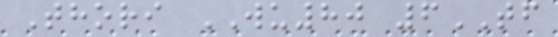Thori WU80 6TF
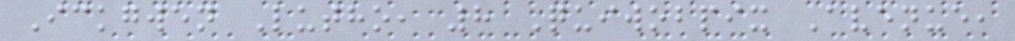Ickgwen Lutho, 8 Quiwobpix Avenue,
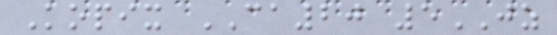Kopix CA20 5JZ
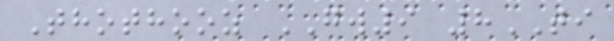Thothooz GW9 8TI
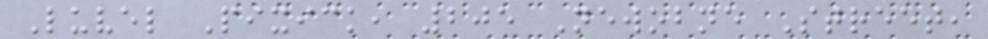Luvel Pixick, 205 Newobne Street,
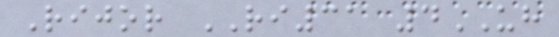Rijor RI31 4UH
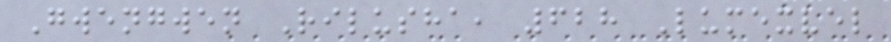Gwengwen Rilusha, 628 Lumexvel
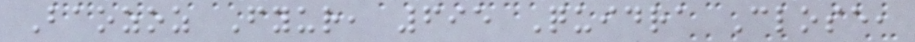Baozoz Fyur, 695 Quidra Close,
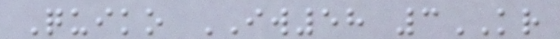Quiko IW58 3KR
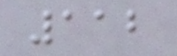112
